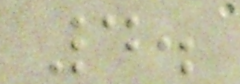4.
